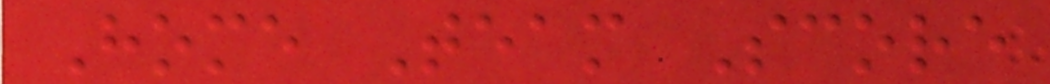Home Team Score
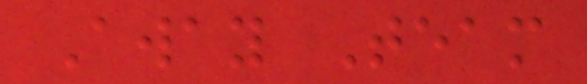Away Team
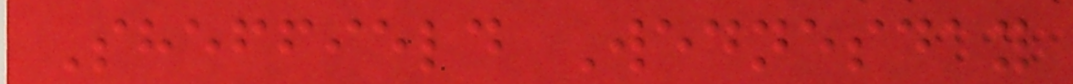Sheffield Wednesday
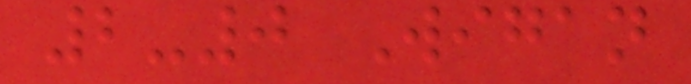2-0 Wigan
